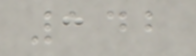142
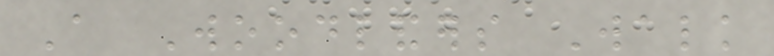A Woodlanders Walk
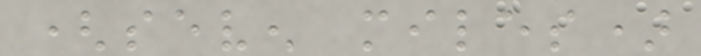(seven miles)
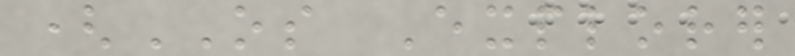(OS Explorer
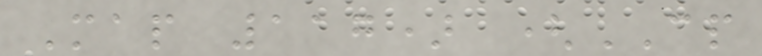Map 117) (CP
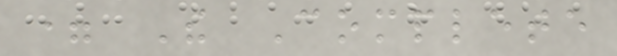= The Complete
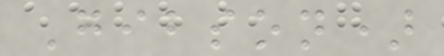Gibson)
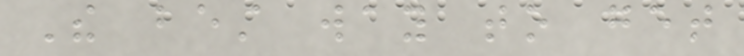The best way to get
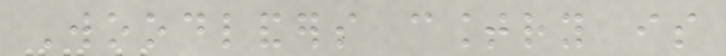Woodlanders country is
